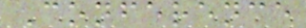Conference
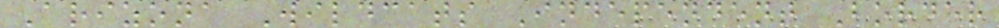Arizona Wildcats Independent Border
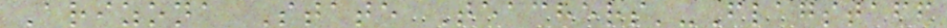Arizona State Teachers'-Flagstaff
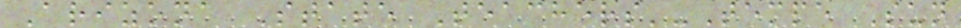Arizona State Teachers'-Tempe Sun
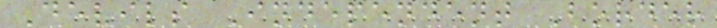Devils Independent Border
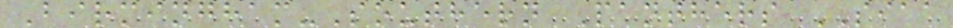Birmingham-Southern Panthers SIAA
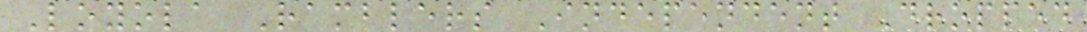Loyola Ramblers Independent Dropped
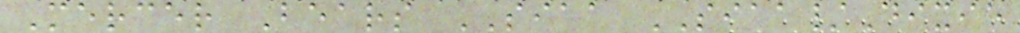Mercer Bears SIAA SIAA/Dixie
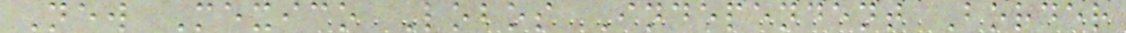New Mexico Lobos Independent Border
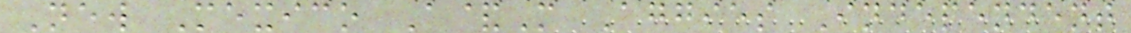New Mexico A&M Aggies Independent
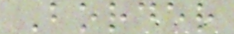Border
